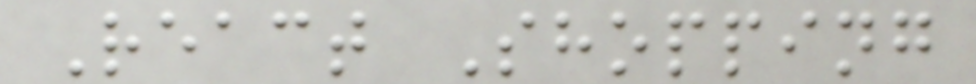React Shopping
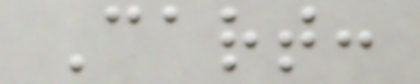Cart:
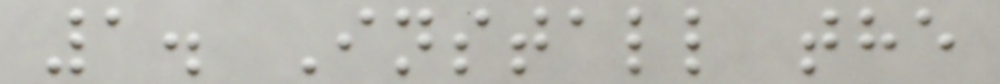1. Install the
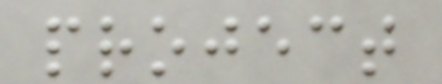project
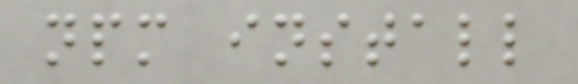npm install
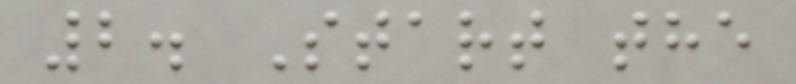2. Start the
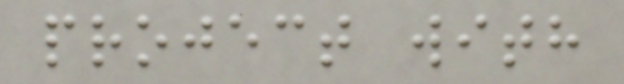project with
